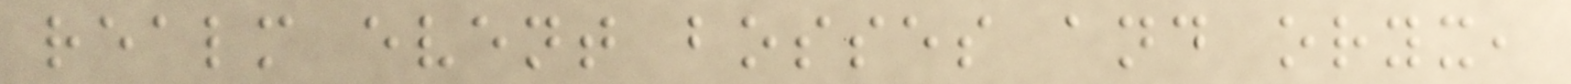realm event bosses and oryx,
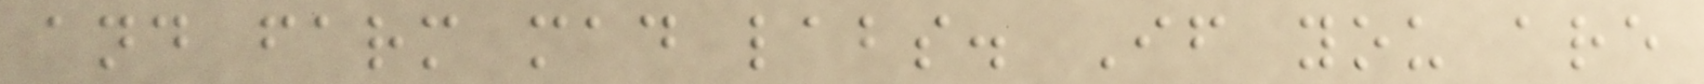and farm mad labs. If you are
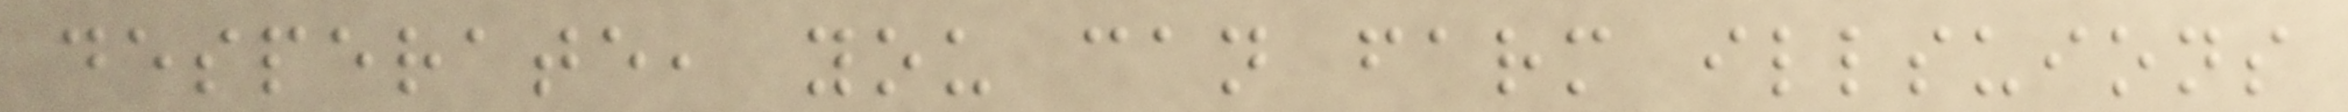desperate, you can farm illsuions
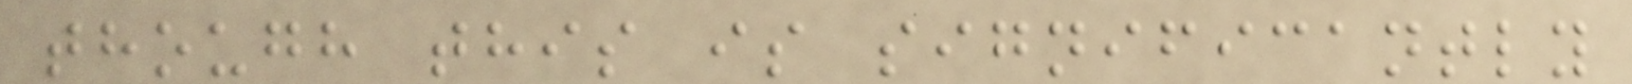though this is significantly
